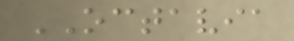OCTAVIA
